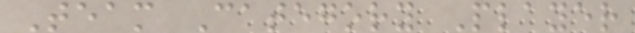Team Category Player
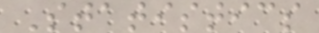Statistics
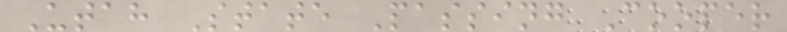Utah State Passing Cooper
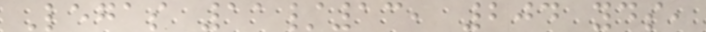Legas 11/13, 204 yds,
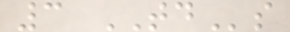3 TDs
